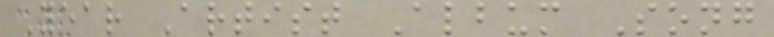Year Artist Album Song
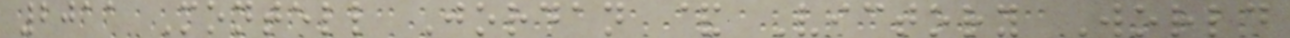2011 Montell Jordan & Victory World
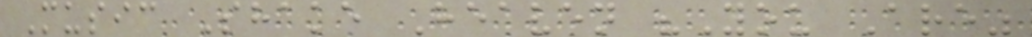Music Shake Heaven "You Are"
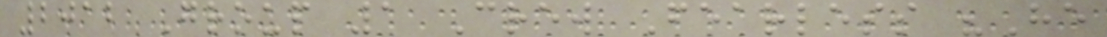2012 Group 1 Crew Fearless "He
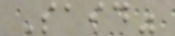Said"
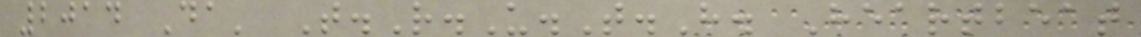2014 Da' T.R.U.T.H. Heartbeat
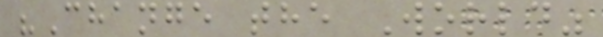"Change the World"
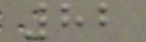82
